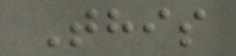This
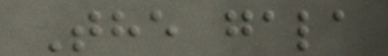The gala
